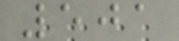501
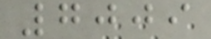7009
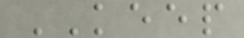KEEP
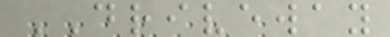DRIVEWAY
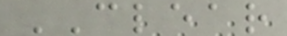CLEAR
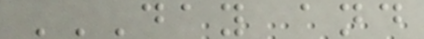DAY AND
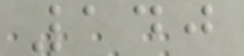140
